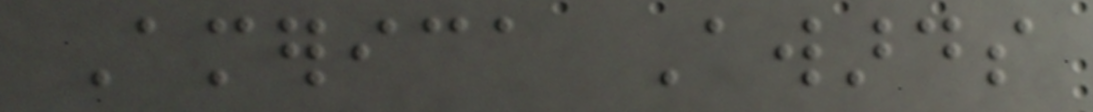America Awards
